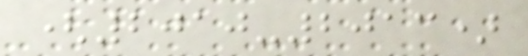(2010-2013)
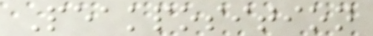Peakposition
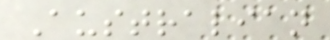Australian
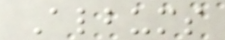Albums
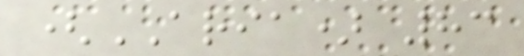(ARIA) 83
